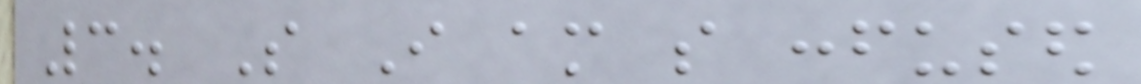3. So I am so confused
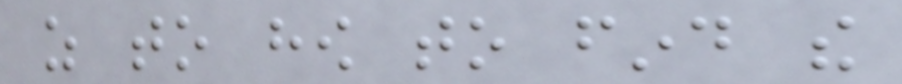as to how to find the
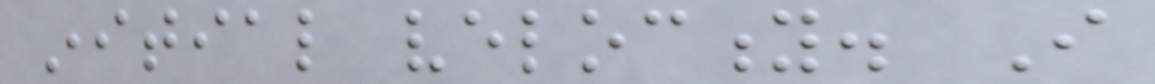initial velocity. I
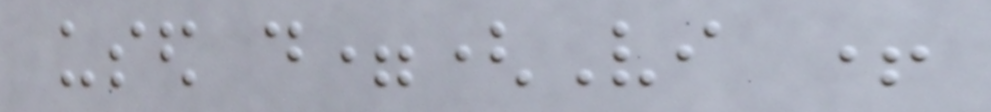used d=(Vi +
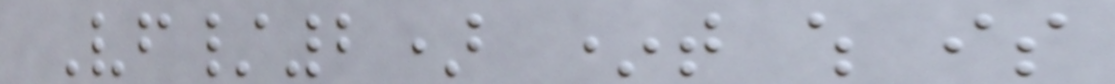Vf/2) *t which is
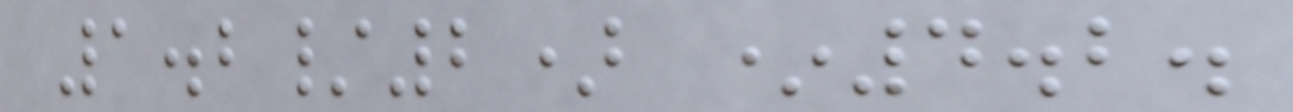1.2/2) *4.2.
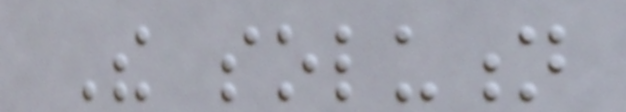The solution
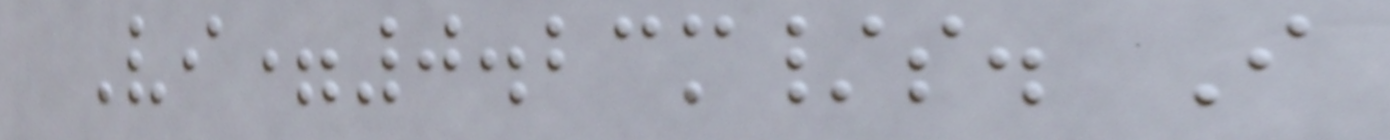Vi=0.23m/s. I
